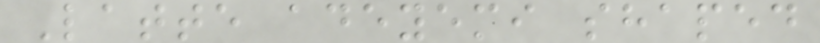Latte adeyemi shaped
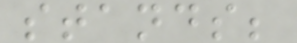stands;
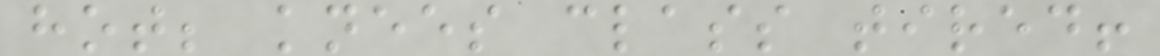hot; knees class tired!
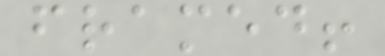framed!
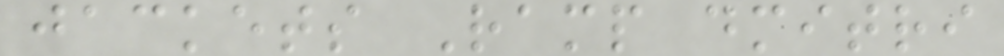jackets Ramp dmitri
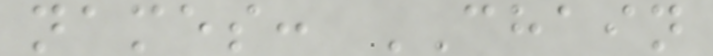names: CHAIN
